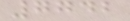7742
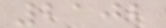2102
